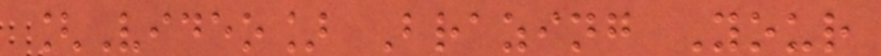[Video] Brazing Your
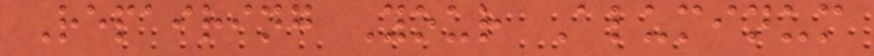Repairing Your Aluminum
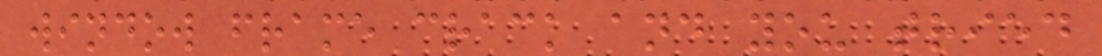window frame crack and you tried
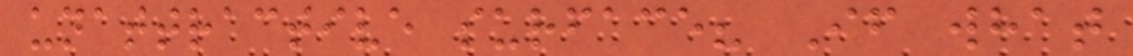unattractive surface? If what
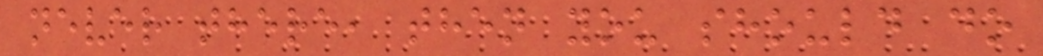never there, then you should do
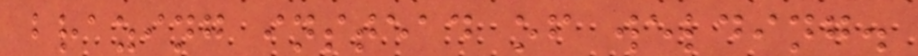brazing instead of welding.
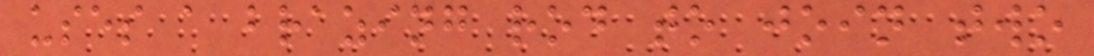uses a brazing rod to join two
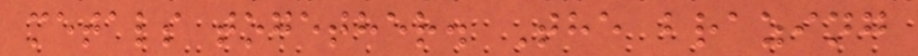metals together. The brazing
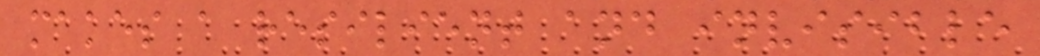makes a resilient and invisible
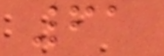61
